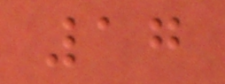17
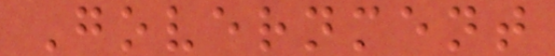Government
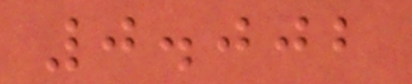0.002
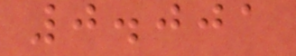0.001
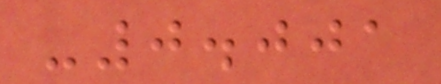-0.001
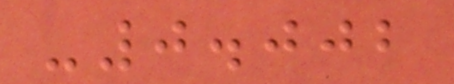-0.002
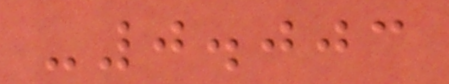-0.003
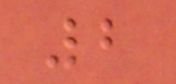2
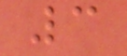3
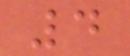4
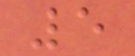5
